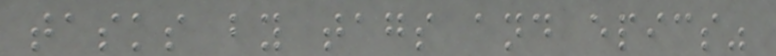tasks by tags and epics"
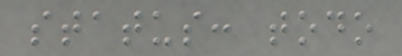status: todo
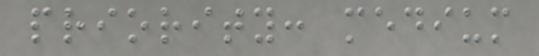priority: medium
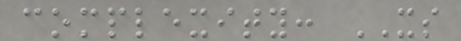complexity: XS
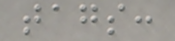tags:
